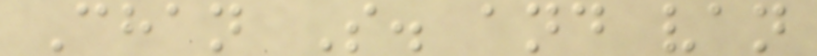Chan S. and van
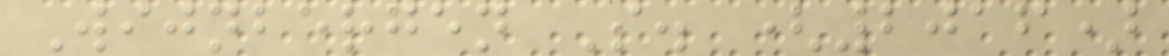Wijnbergen S. (2016)
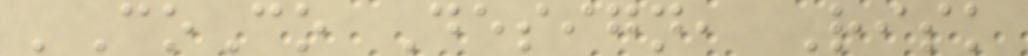'CoCo Design, Risk
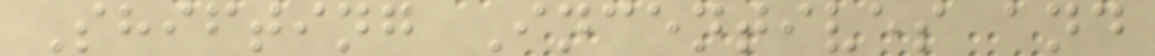Shifting Incentives and
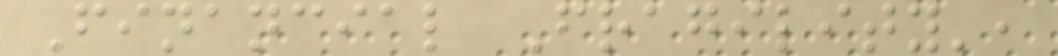Financial Fragility',
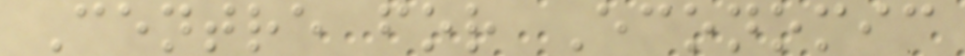Centre for Economic
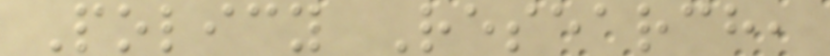Policy Research,
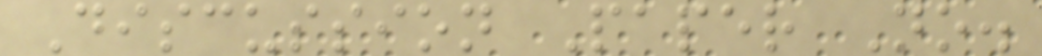Discussion Paper No.
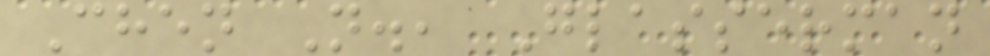Chen N., Glasserman
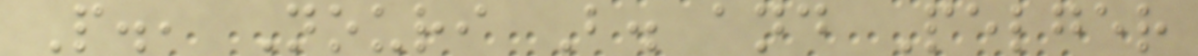P., Nouri B. and Pelger
